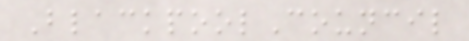BlackpoolCouncil
